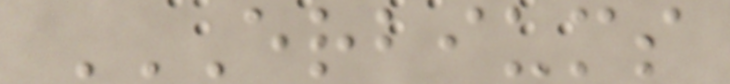ERBIUMS
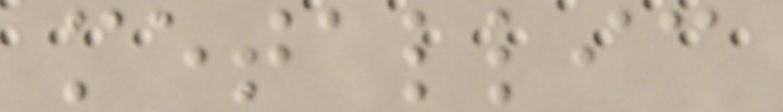metallic
